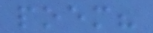poem?
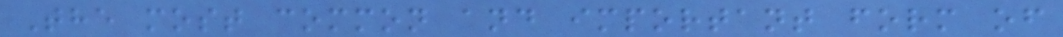The most common and important form of
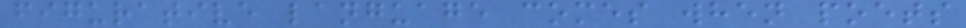figurative language comes when poets
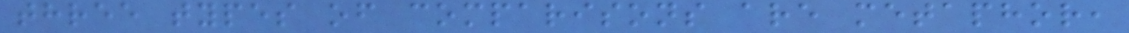three types of comparisons are metaphor,
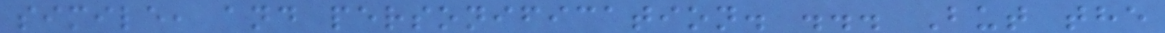simile, and personification. ... But the
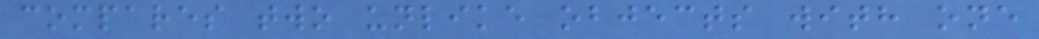compares two unlike objects with one
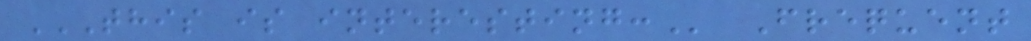THIS IS INTERESTING: Frequent
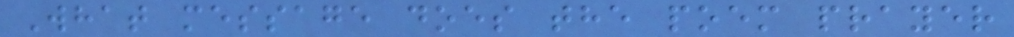What message does the poem prayer
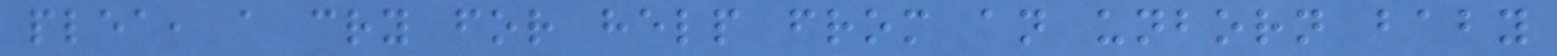plea, a cry for help from an unborn baby
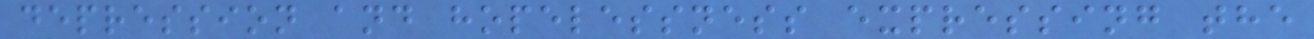depression and hopelessness expressing the
